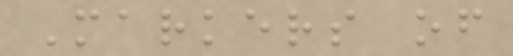Markers of
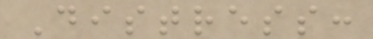Distress:
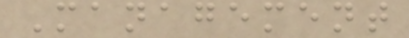Management
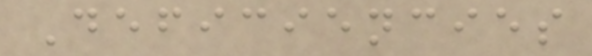Deficiencies
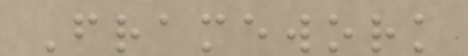Framework
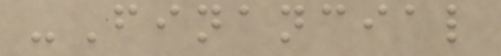-Financial
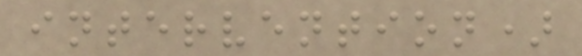intervention)
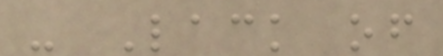- Lack of
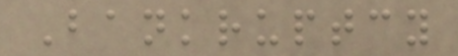Bankruptcy
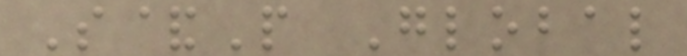S&P Global
